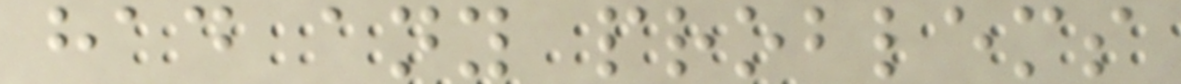had any problems
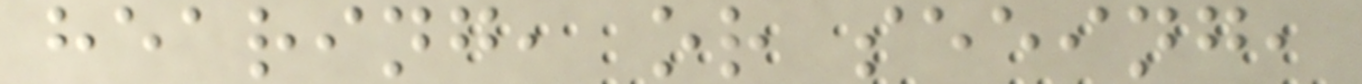hearing, or seeing,
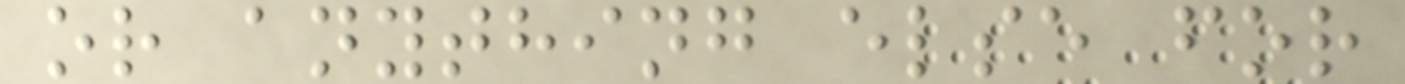or anything else for
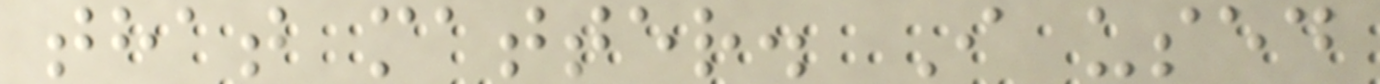that matter. I used
